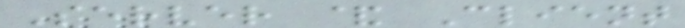Server & Client
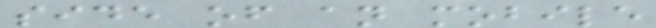side of an mobile
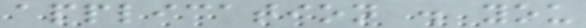application . you
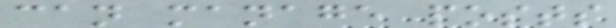can manage posts
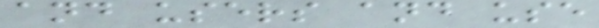and users and use
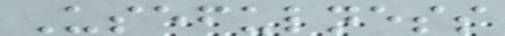Usefulness
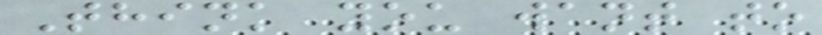Think you want to
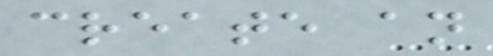create an
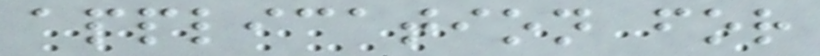application for
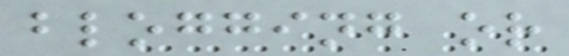blogging or
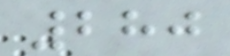280
